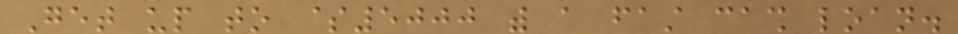Get up to $5000 with a fast cash loan.
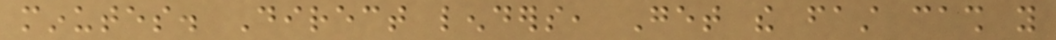minutes. Direct lenders, Get the fast cash you
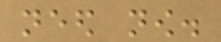need now.
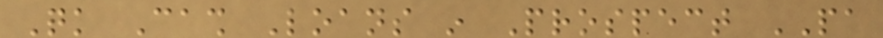Quick Cash Loans in Prospect PA
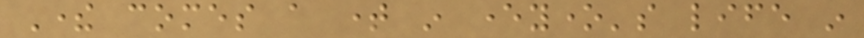There comes a time in everyone's life in
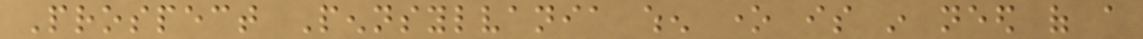Prospect Pennsylvania when one is in need of a
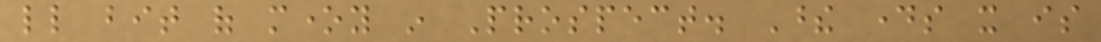little bit of money in Prospect. These days it is
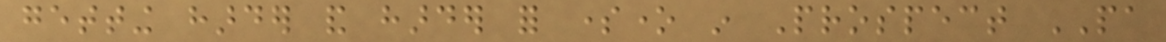getting harder and harder for someone in Prospect PA
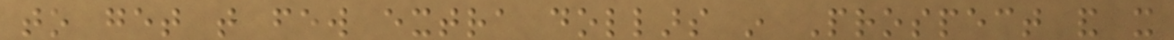to get that few extra dollars in Prospect and it
